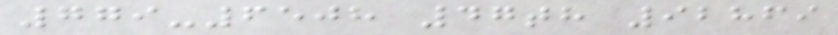779-6508 47th 92869
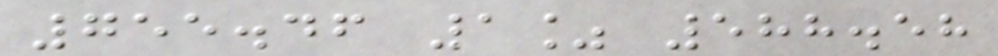755.46 1% 588.58
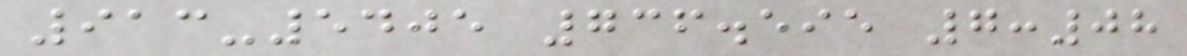913-5405 736.595 7:08
